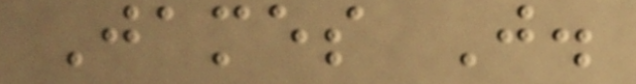James J.
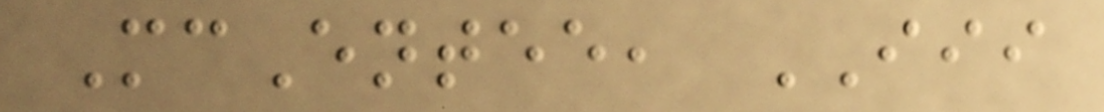McEntee, III
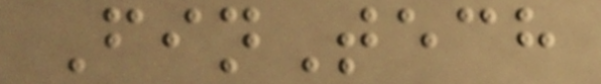FinTech
